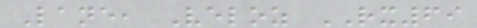Lane, Veloz RX69
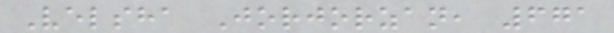Velsha Jorjorzan, 671
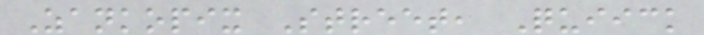Zankopix Street, Quiick
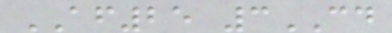AF25 3CD
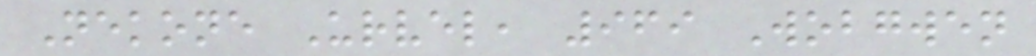Nekone Urvel, 969 Wobgwen
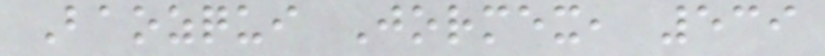Baozqui Jormex, 539
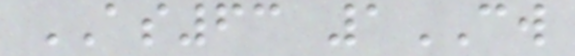AS63 1CW
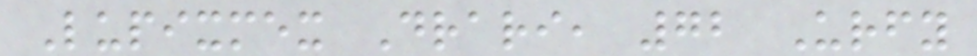Lupixmex Drari, 72 Urfy
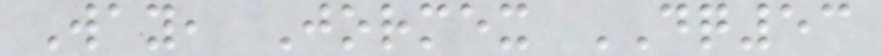Way, Jormex DQ53
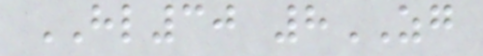HL30 8ZG
